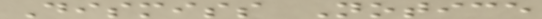Dismiss Notice
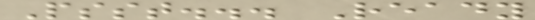Psst... Ready
